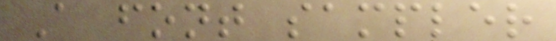A font sampler
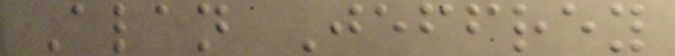Alan Jeffrey
